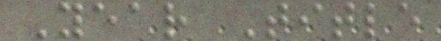Year Title
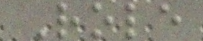Role
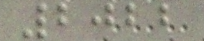2022
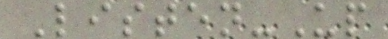Listen-Up
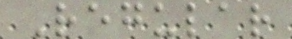Regular
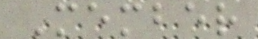Member
